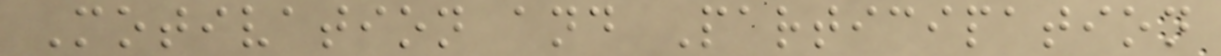Motivation and Participation
